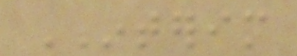INTERIM
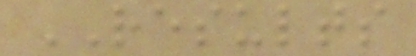RESULTS
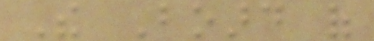The Board of
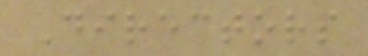Directors
